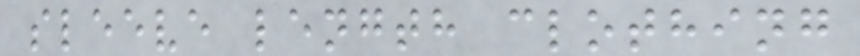sleeve length clothing
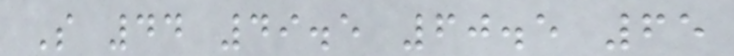S 44 49.5 60.5 65
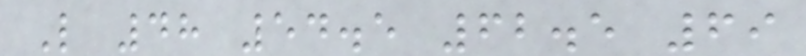L 48 54.5 62.5 69
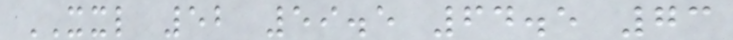XXL 52 59.5 64.5 73
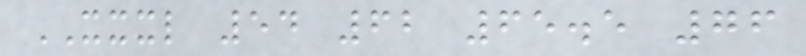XXXL 54 62 65.5 76
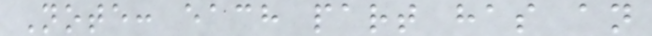Note: each part has an
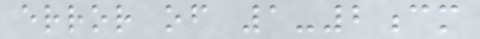error of 1-2cm
